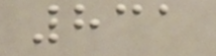831
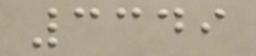3349
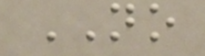NO
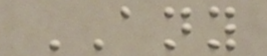ANY
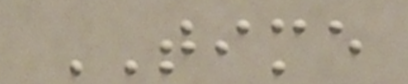TIME
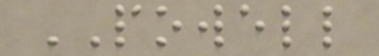POWELL
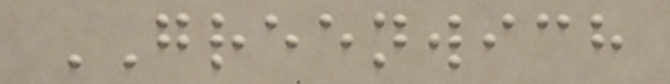GREENWICH
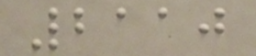2110
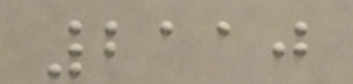2110
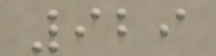929
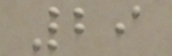29
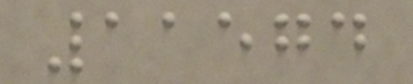11574
